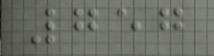757
